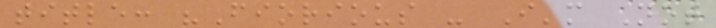title: "Fiorious - I'm Not
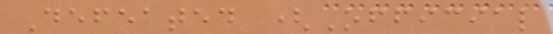Defeated (Official
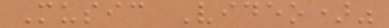Music Video)"
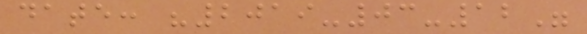date: "2019-03-12"
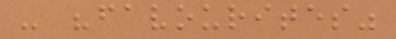- "favourites"
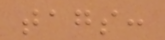tags:
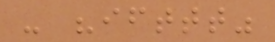- "ifttt"
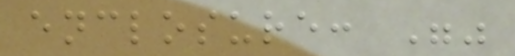enclosure: ""
